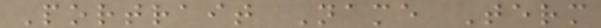Portrait Name Term
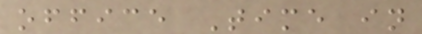office Time in
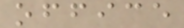office
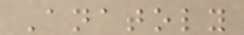Anatoly
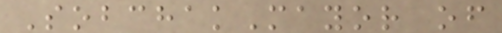SobchakMayor of
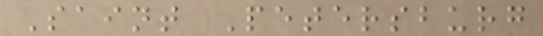Saint Petersburg
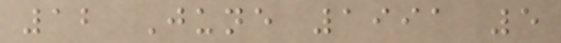12 June 1991 5
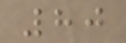80
